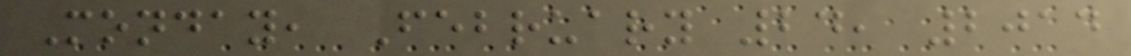Monday, February 24, 2014
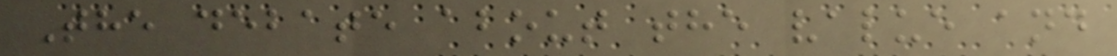The debate about the value and
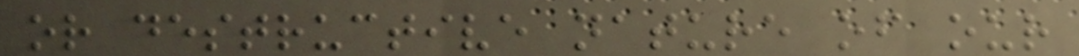or destructive nature of our
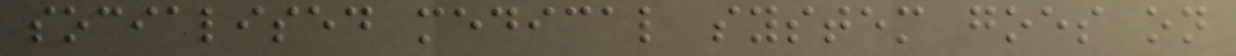socialised medical system goes on
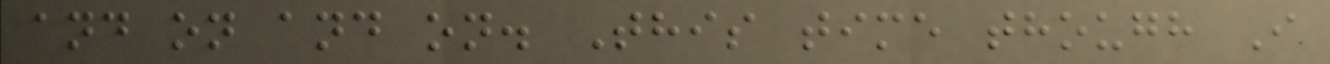and on and on. This time though I
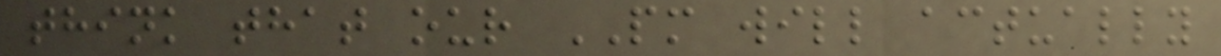think that our PM will actually
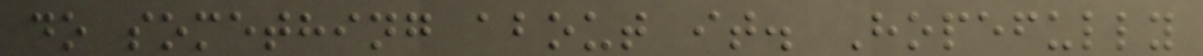do something about it. Hopefully
